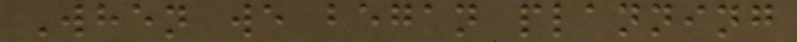When we began planning
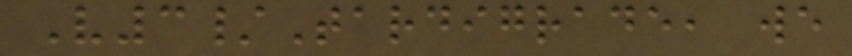V3/Tardigrade, we
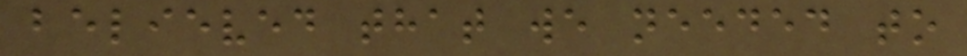believed that we needed to
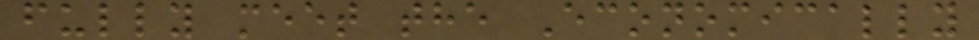fully meet the Economically
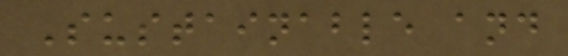Sustainable and
